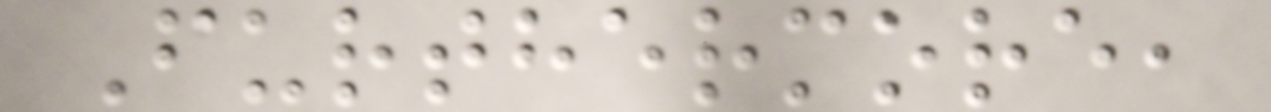Furthermore,
